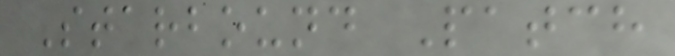Starbound Patch
